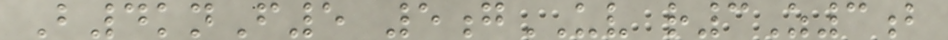B4knF5 5gUV r3Z3b
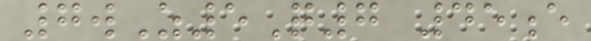7wZ5Q7 45e
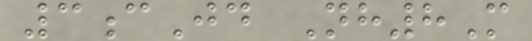3cJd Nh8M
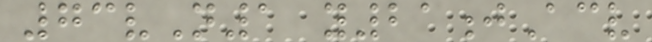73vN1 y21jAcv
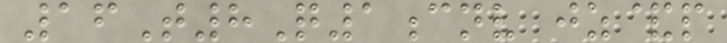16T8Q1cnv jz&p
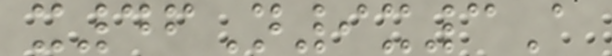x46N9x3A
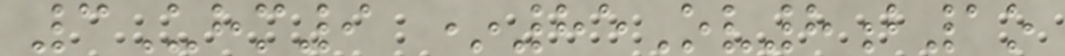3Uhm9 *85Ov8b1o
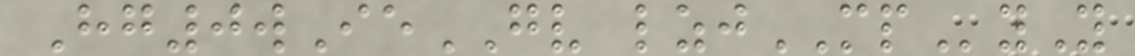Hg0wIeGV lzjMPyY
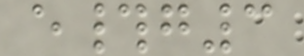e#g3
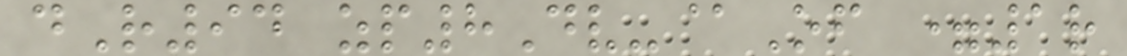dR94 zp8Dv-@Of =1r
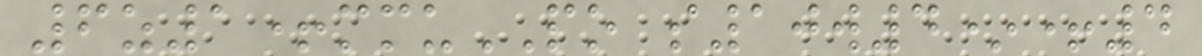6z1+mmuPO s10w4*+4
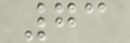73
